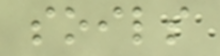soils
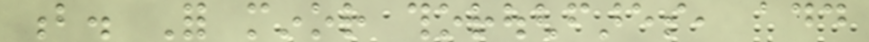b. For minor thoroughfares, add
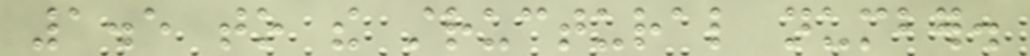1.5 to the structural number.
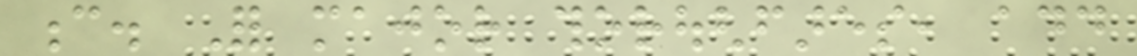c. For major thoroughfares, add
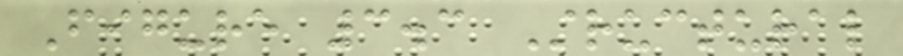Figure 3.3 Structural
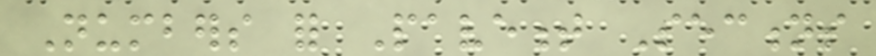Numbers for Pavement Sections
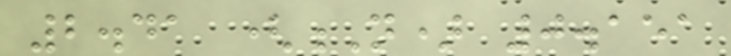2.41 (N) 0.151
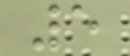5
